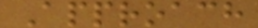Approach
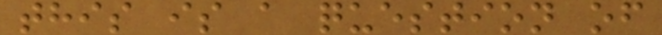this is a question of
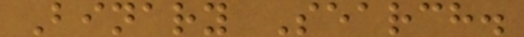Binary Search.
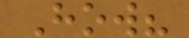How?
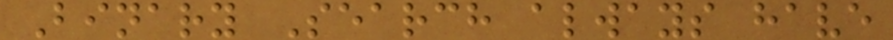Binary Search always have
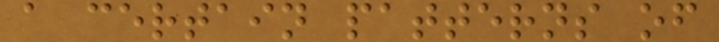a certain patterns of
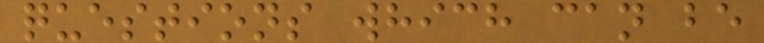questions which can be
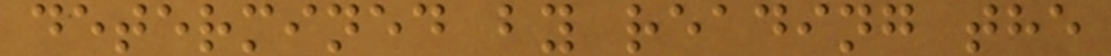determined by reading the
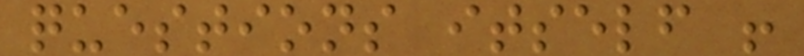questions itself !
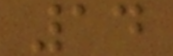14
